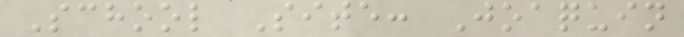School Site: Joaquin
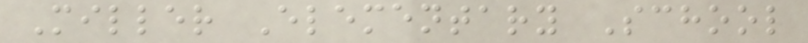Miller Elementary School
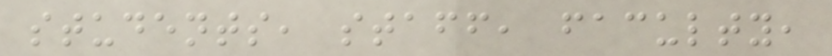students, staff, faculty,
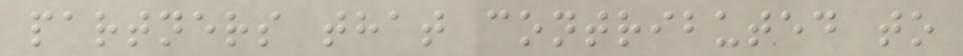partners that contributed to
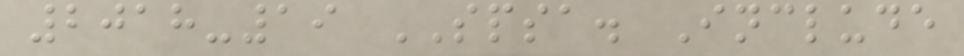2018-19 SPSA. Include
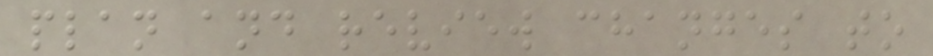plan and review changes to
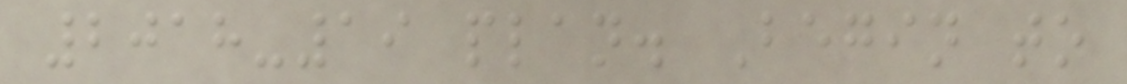2018-19 plan. Begin to
